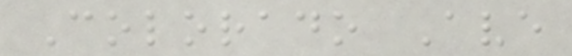Colorado Ave
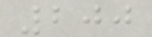200
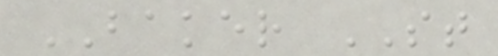BAKER ST
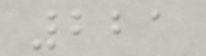221
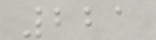221
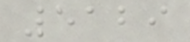5129
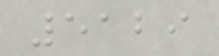5129
